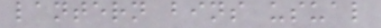lantern bins usual
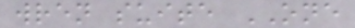wren suite ONE
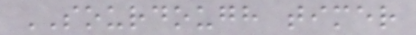SOURDOUGH timer
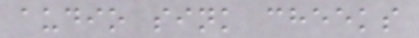audio sink cheeks
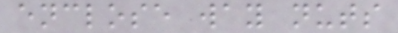enclose way nuts
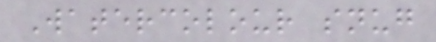Watercolour snug
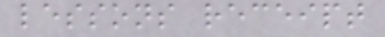lessons receipt
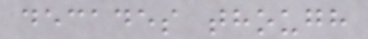decades though
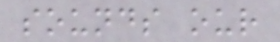sounds our
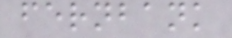fernbank
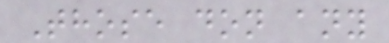Those don any
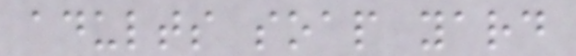adults soap yard
